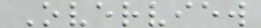Overview
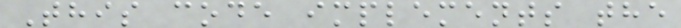This code implements the
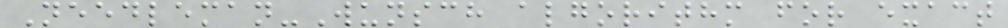Needleman-Wunsch algorithm for exact
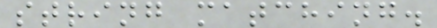string matching.
